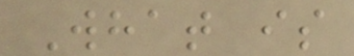What is
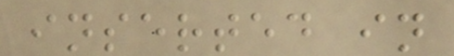inserted in
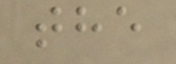the
